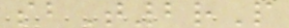sbT2rP
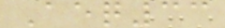Aeq33
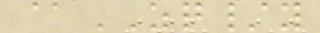@ZQ/y
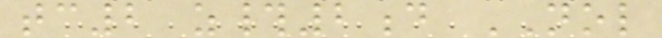tc2 z#2d NOL
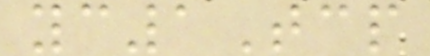yc1Tcp
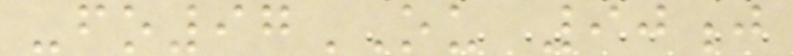-fo97OU 90j
